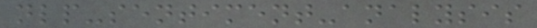nlp-sentiment-analysis
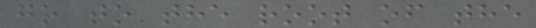go to the root of the
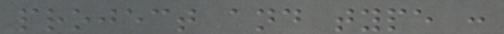project and type :
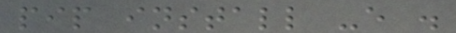pip install -e .
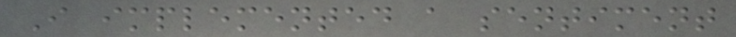I implemented a sentiment
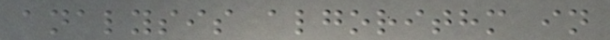analysis algorithm in
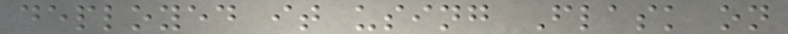deployed it using Flask on
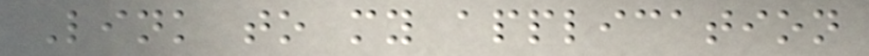Link to my application
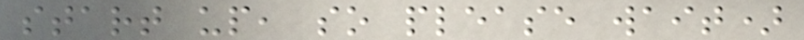start up, so please wait)
